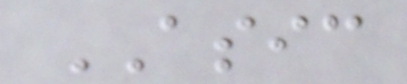ASIC
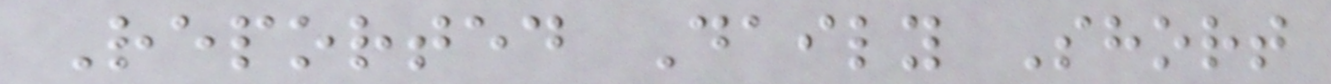Reported Daily Short
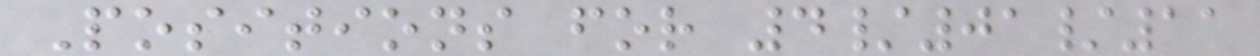Positions for 4/01/11
